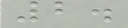2.
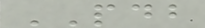PDB
